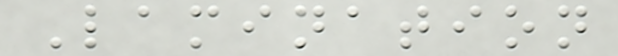Lamination
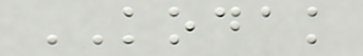KODAK
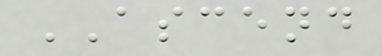ASCEND
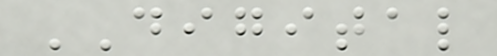DIGITAL
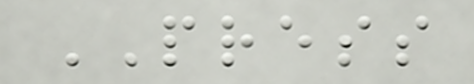PRESS
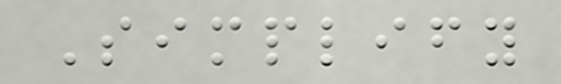Simplify
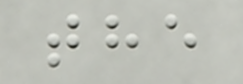the
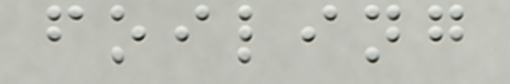foiling
